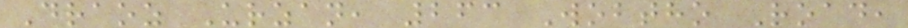Draoz Urzan, 263 Wobtho Road,
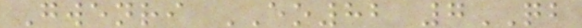Gwenri EO82 7QB
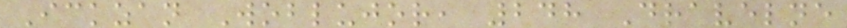Ickzan Woblujor, 248 Dravelne
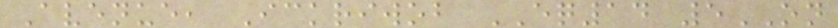Avenue, Ickriwob EQ14 5ON
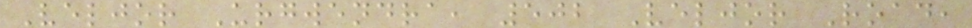Veljor Urgwendra, 502 Veljor Road,
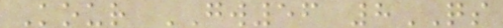Kour GW56 8QS
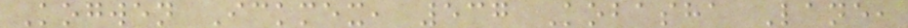Kogwen Ickmex, 537 Kobasha Lane,
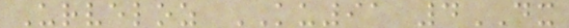Urveloz KU91 4DX
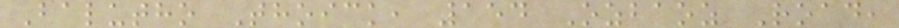Balutho Thoick, 154 Ozbaoz Road,
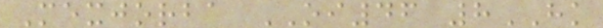Mexjorba OI46 8HK
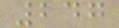247
